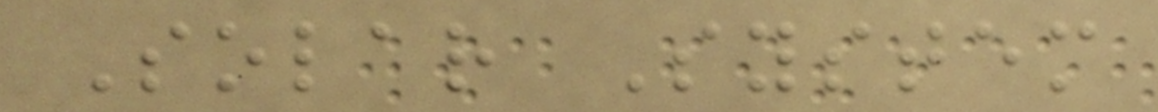Solar System
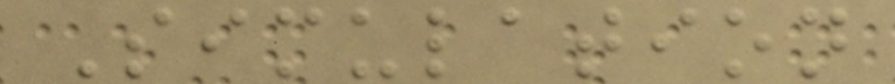Simulation
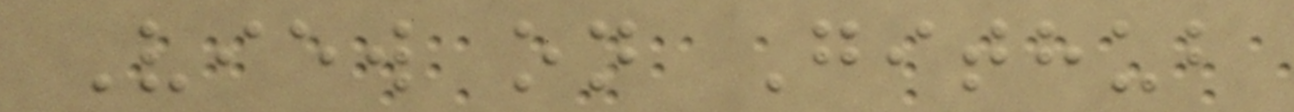View on Github
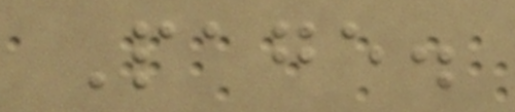Page.
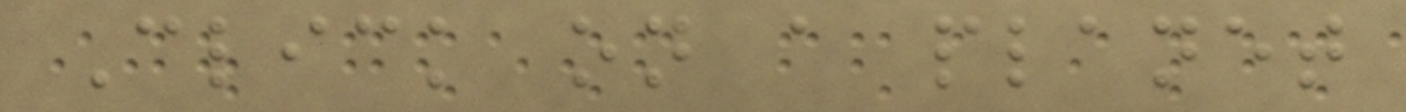Click on a planet
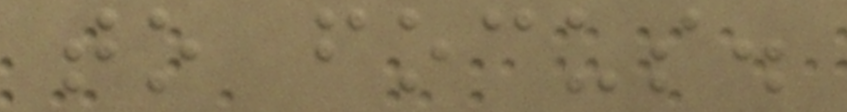to focus.
